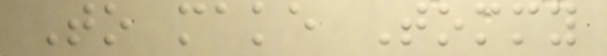To make Tommy
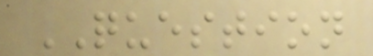QUESTION
